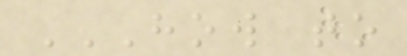HOW TO
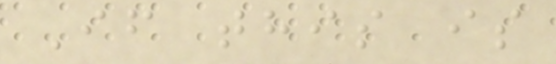If this is
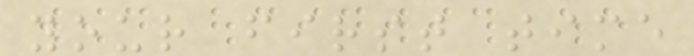your first time
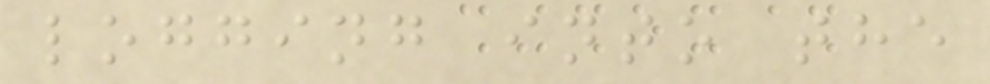logging into the
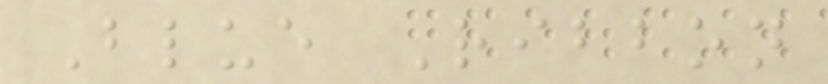Blue Ribbon
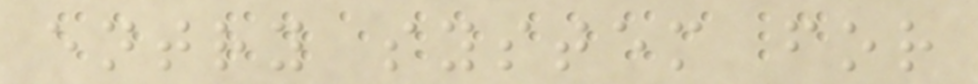entry system for
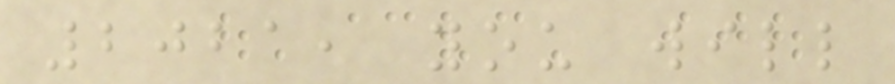2021, you will
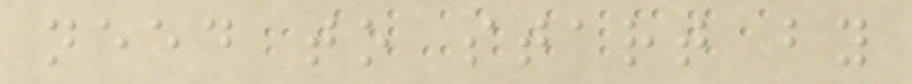need to start by
